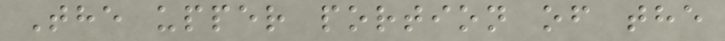The upper portion of the
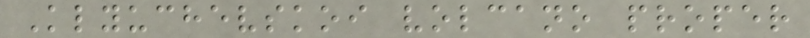Klyuchevskoi volcano proper
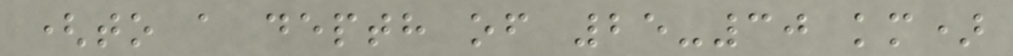(to a depth of 25-30 km)
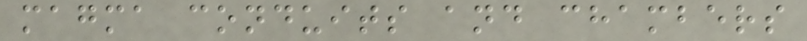magma conduits and chambers
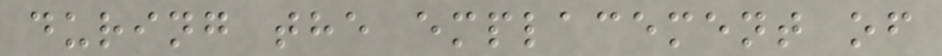during the emplacement of
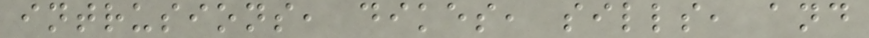intrusions, dikes, sills, and
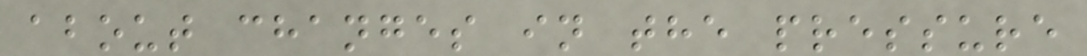about changes in the pressure
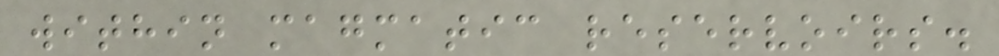within magmatic reservoirs.
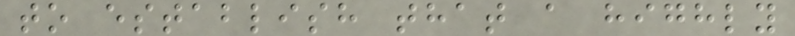to establish that a highly
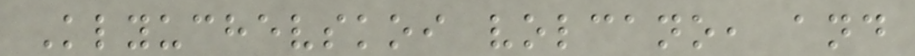Klyuchevskoi volcano, and
